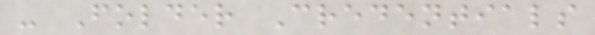- Folder Credentials
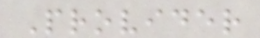Provider
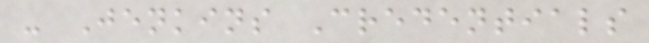- Jenkins Credentials
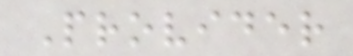Provider
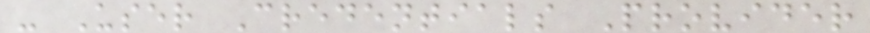- User Credentials Provider
